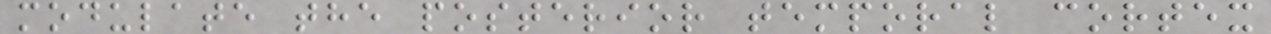modulate the posterior temporal cortex
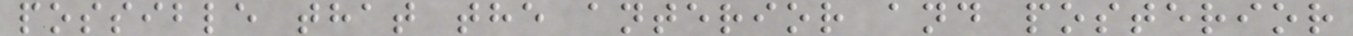possible that the anterior and posterior
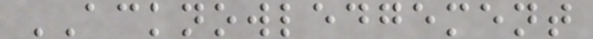ACKNOWLEDGEMENT
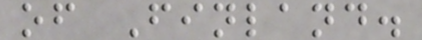of Finland.
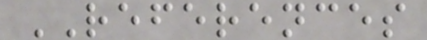REFERENCES
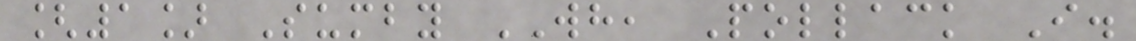[1] Sumby WH, Pollack I.
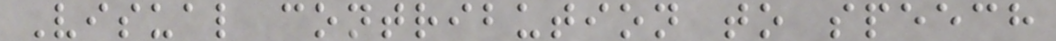Visual contribution to speech
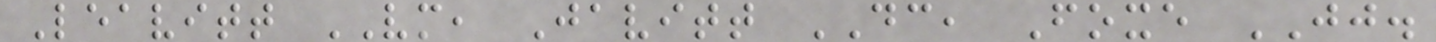Leavitt VM, Javitt DC, Foxe JJ.
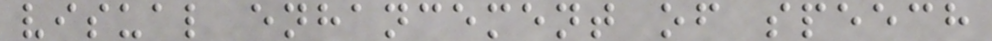visual enhancement of speech
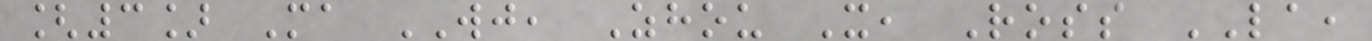[3] Ma WJ, Zhou X, Ross LA,
